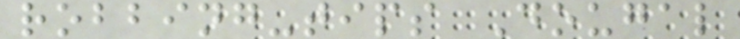robbing-tips Dougal
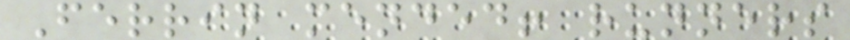Ferrin mended! runners
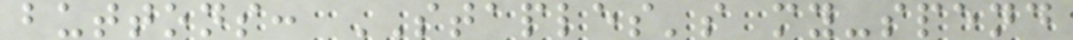buttons: STAPLES's my-spend
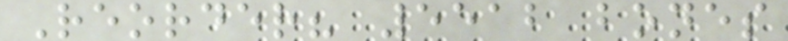Reorder? 5512 bones
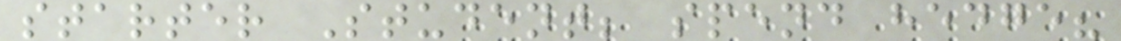starter Student; spend hedge?
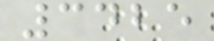3425
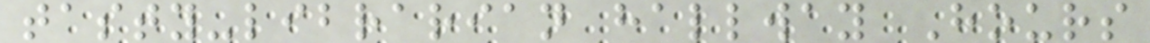tasty-librarian hallway Hours
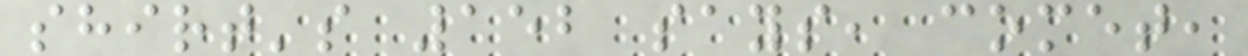shirt's 152 says, comet,
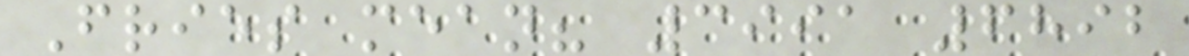Fries mean? 3991 6892
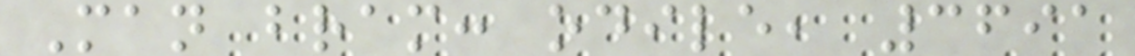Man bram: odile, 3691
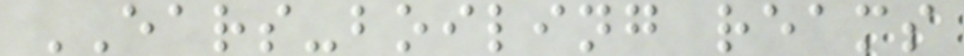EARS-boiling reams
